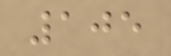105
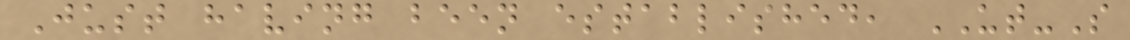Just having been established, UT-S
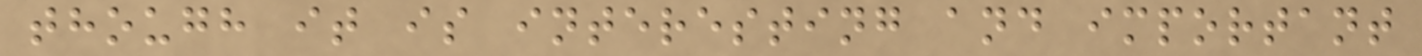though it is interesting and important
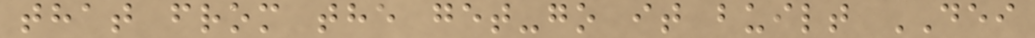that from the get-go it built DEI
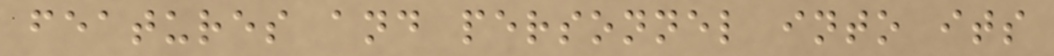features and personnel into its
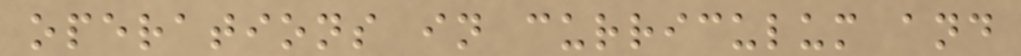operations in curriculum and
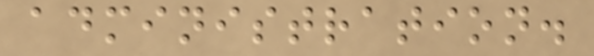administration.
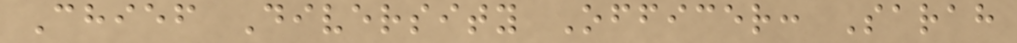Chief Diversity Officer: Sarah
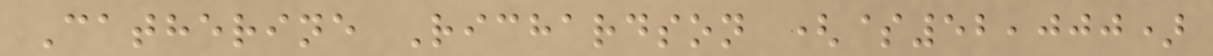Catherine Richardson ($52,000)
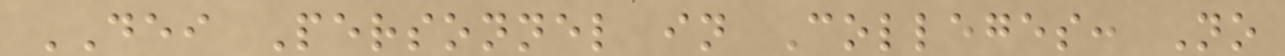DEI Personnel in Colleges: No
